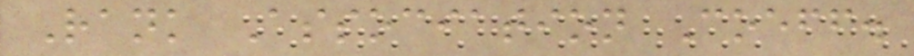Rank Association Coeff.
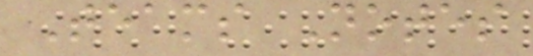Teams Notes
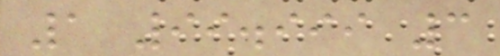1 99.999 3
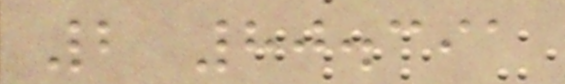2 80.391
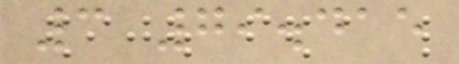3 79.415
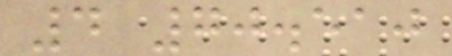4 70.510
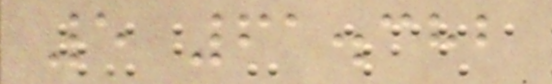5 61.382
